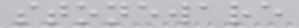stoneware
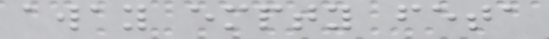away empty feta
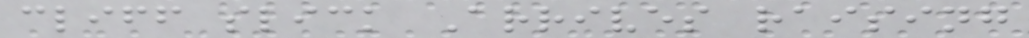cliff slick Arrives raising
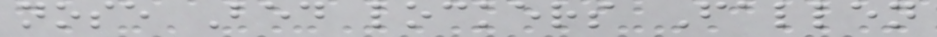nose Bed lockers Fallen
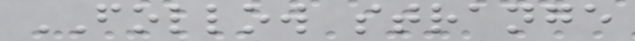FOLLOW strange
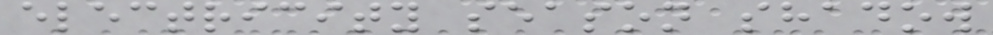electricity season shadow
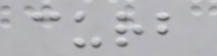curb
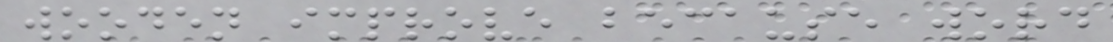wooden improve because word
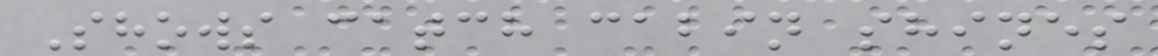Shows catch cabin shines
